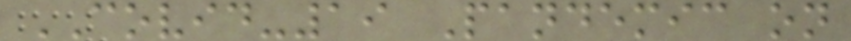COVID-19 Pandemic on
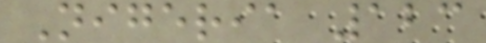Nigeria 123
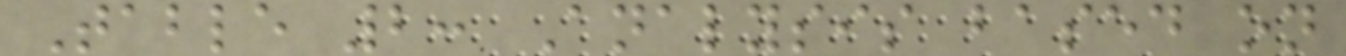Table 2: Analysis based on
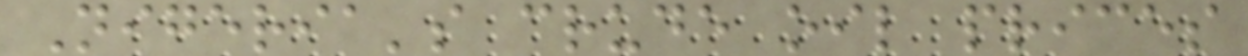Nigeria's crude oil prices
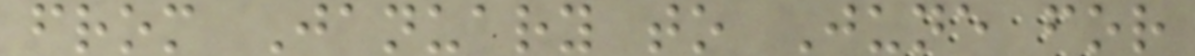from January to June for
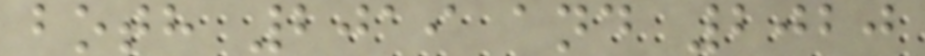both 2019 and 2020
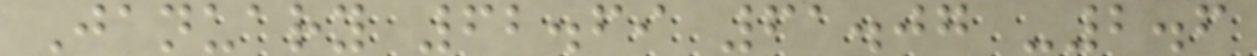January 62.69 61.07 -2.6
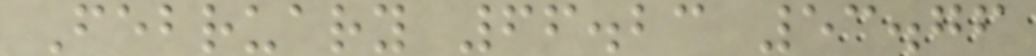February 66.23 53.76
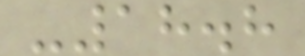-18.8
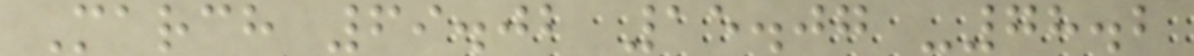March 69.02 15.07 -78.2
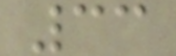33
